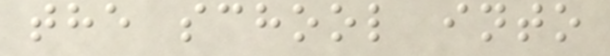the school into
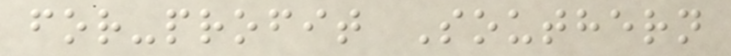for-profit Southern
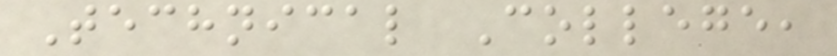Technical College,
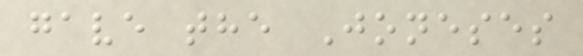gave the Joneses
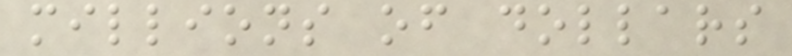millions of dollars
